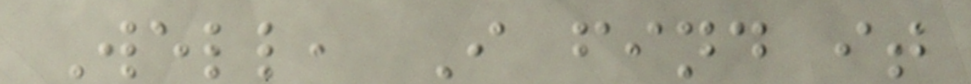Well, I find it
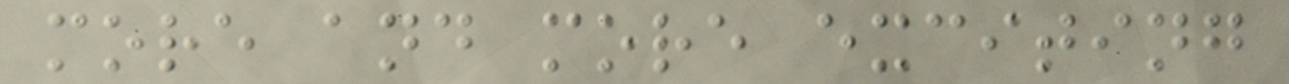more and more exciting
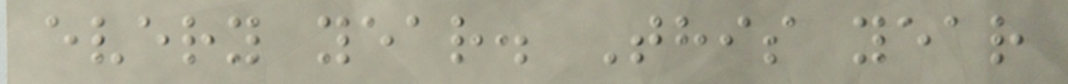every year. This year
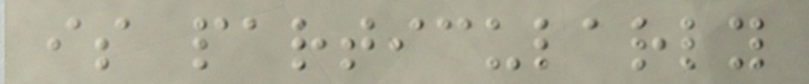is particularly
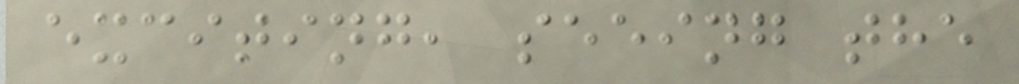exciting, seeing the
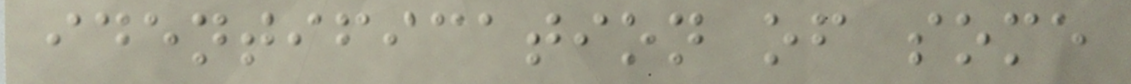identification of some
